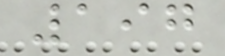197
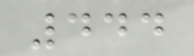444
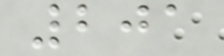201
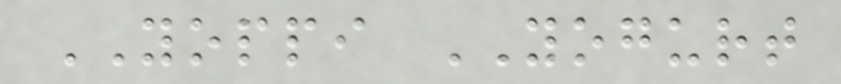YOPPI YOGURT
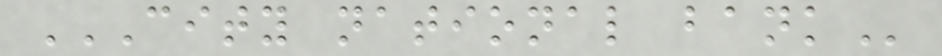CITY NATIONAL BANK
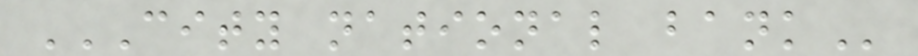CITY NATIONAL BANK
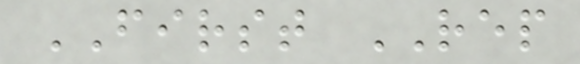FIRST REP
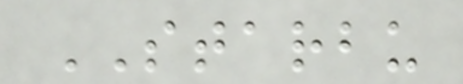STARBU
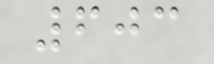603
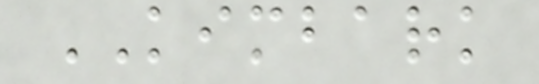KIMBARK
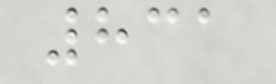831
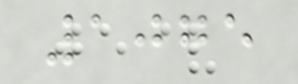1075
